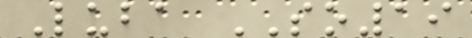Luba SO19
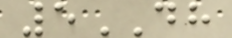5DH
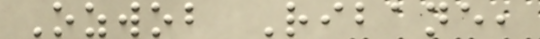Ozwob Ribane,
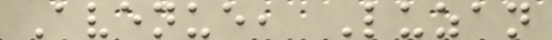Avenue, Luzan
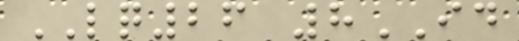LQ26 8ID
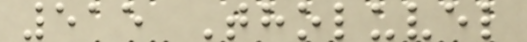515 Tholuvel
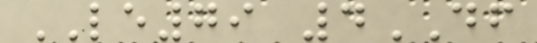LE79 4DF
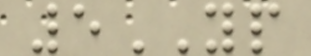5YP
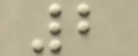2
